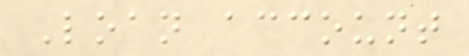Loan account
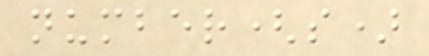number(s)
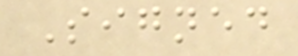Signed
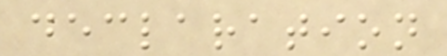declaration
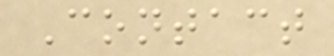Contact
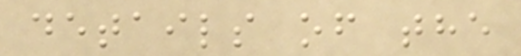details of the
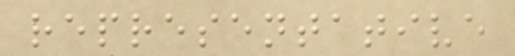representative
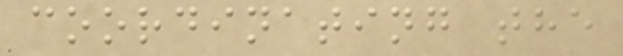coordinating the
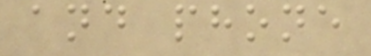and phone
